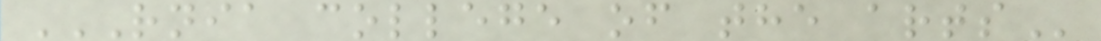RNIA COLLEGE OF THE ARTS
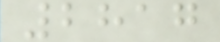2817
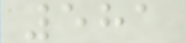581
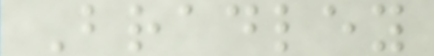Bradley
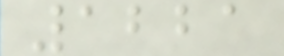1221
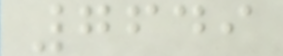7649
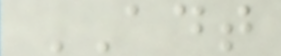ADT
